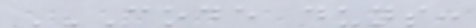CODE DUNS:
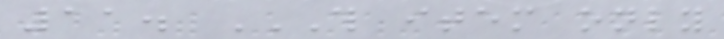11. THIS ITEM ONLY
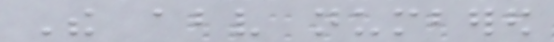The above numbered
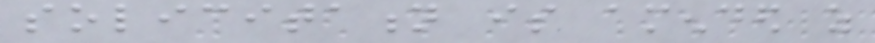solicitation is amended as
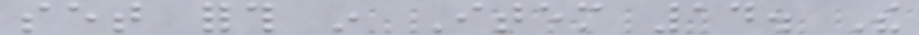set forth in Item 14. The
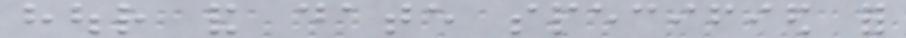hour and date specified for
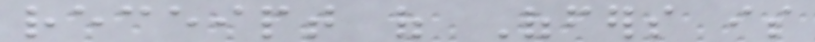receipt of Offers is
